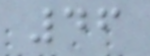46
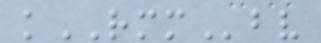kRMMbv
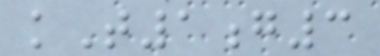kT1g3
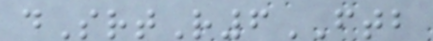dSrtR6FTB
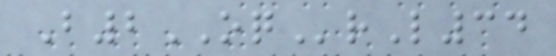B2OQrL34
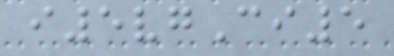i5vgCi5
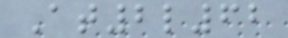At2l62
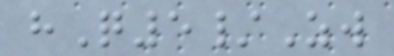hQ5/Zw
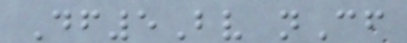Df5Bv nCf
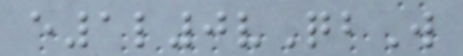e1l0vQbW
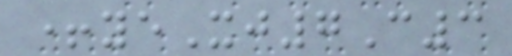+yeXj7C3
